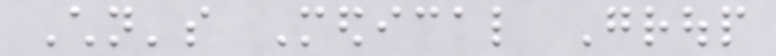Children's Medical Group
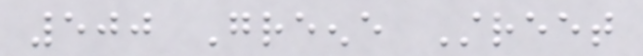500 Greene Street
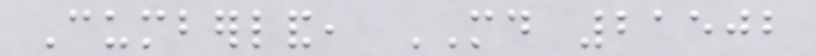Cumberland, MD 21502
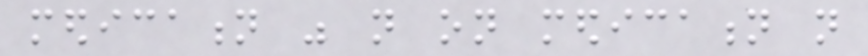medication was not on medication not
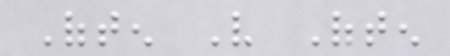Often Very Often
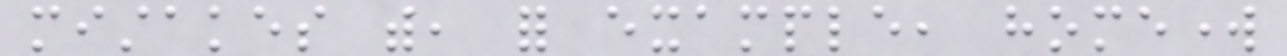mistakes with, for example, homework
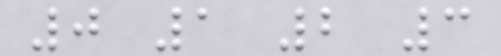0 1 2 3
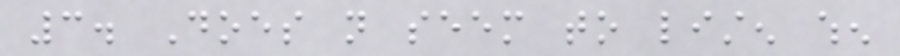3. Does not seem to listen when
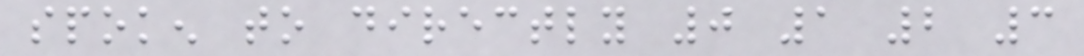spoken to directly 0 1 2 3
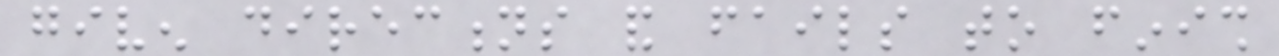given directions and fails to finish
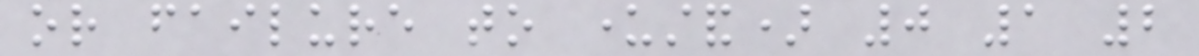or failure to understand) 0 1 2
